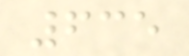635
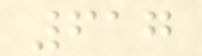617
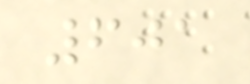601
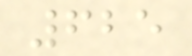625
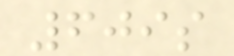609s
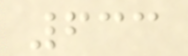633
